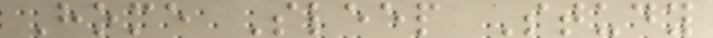Home Sleep Study
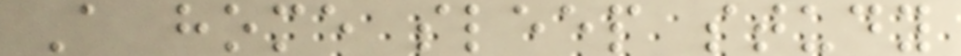A home sleep study
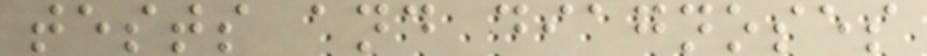tests and diagnoses
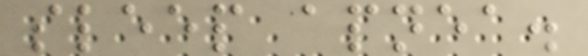sleep apnea.
